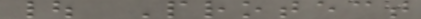| Protect
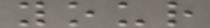your
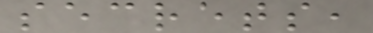secrets,
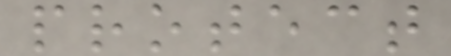protect
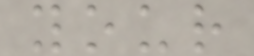your
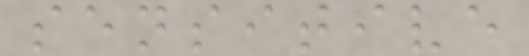sensitive
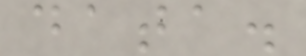data.
